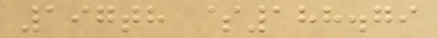197th $188.79
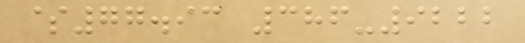$77.93 386-9222
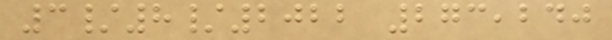3/8/2022 273,240
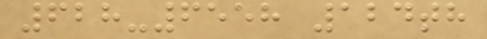628-6558 124th
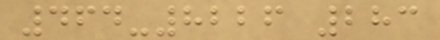464-8226 283
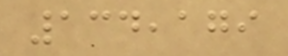134,179
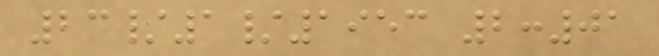23/1/1953 2:01
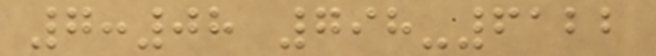7:08 798-6122
